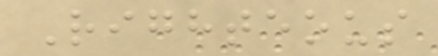Righteous
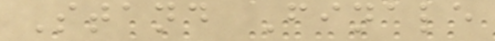Stand Finale
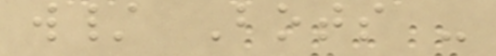w/ Bots -
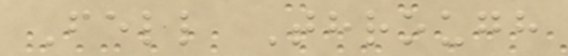Fell Through
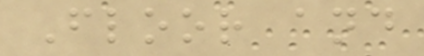Floor and
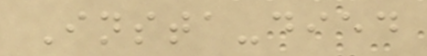Insta-died
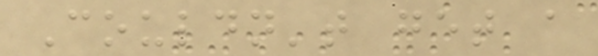Couldn't get a
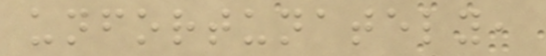unfortunately,
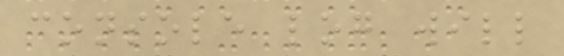console log will
